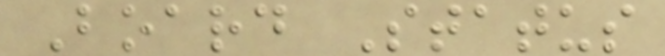Board Status
